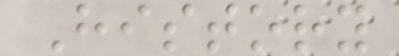History
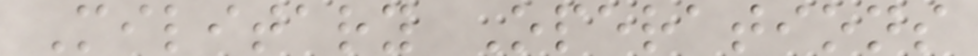Military Operations
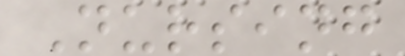Nursing
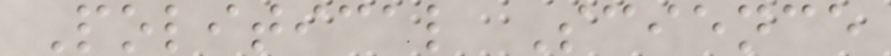Political Science
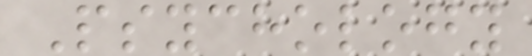Psychology
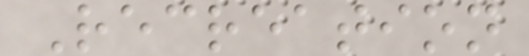Recreation
